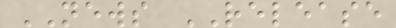NEWS RELEASE
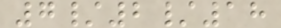7/2/18
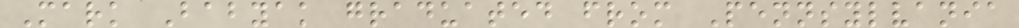Mark Babyak graduated from Pennsylvania
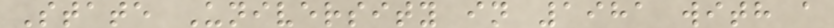State University in 1981 with a
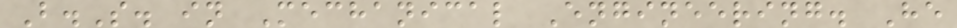B.S. in Mechanical Engineering. He
